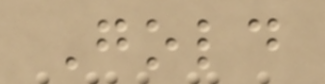Gold
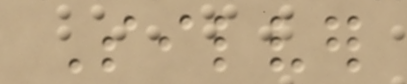Silver
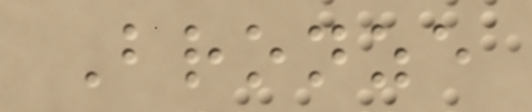Bronze
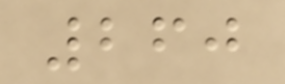260
